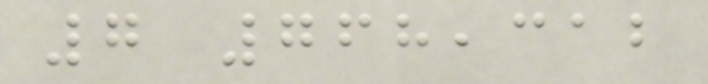7 768,312
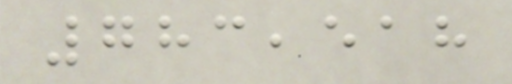783,518
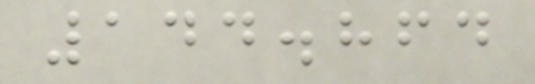144.864
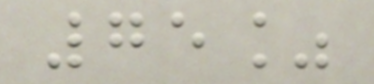75%
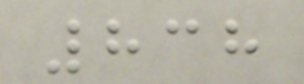838
